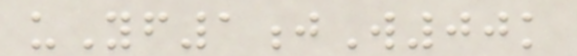uYf1jW00k
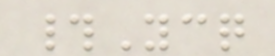#Ycq
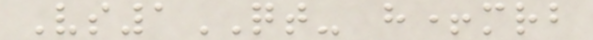Vs1QT- h+mrb
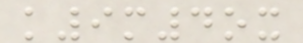k9m4ox
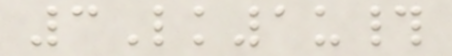3Lk1u#
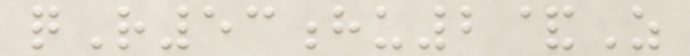qR53hu2&Z
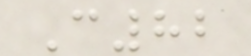C82
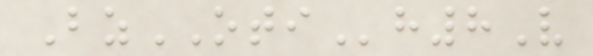BzOTIh8V
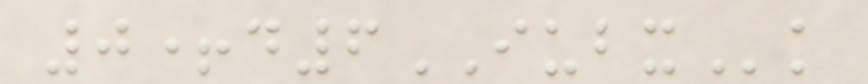0+d6IUBXk
